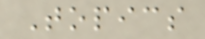Topics
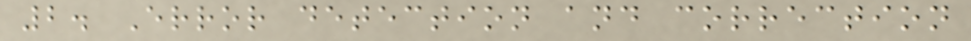2. Error detection and correction
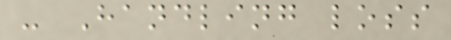- Handling loss
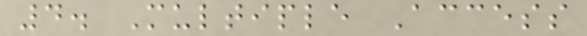4. Multiple Access
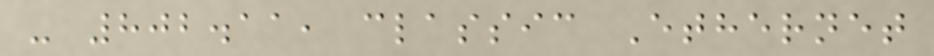- 802.11, classic Ethernet
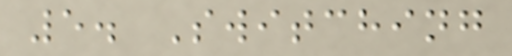5. Switching
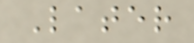Later
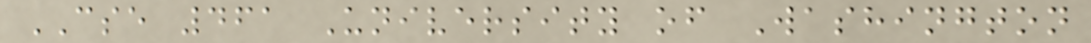CSE 461 University of Washington
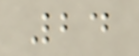24
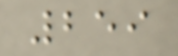259
